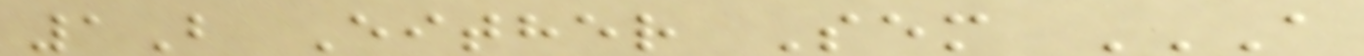1B Either Sem A
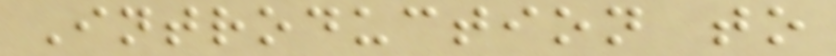Introduction to
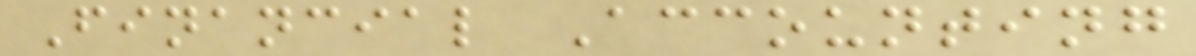Financial Accounting
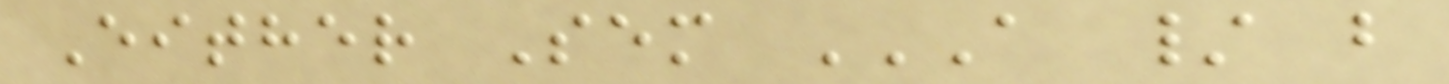Either Sem A / B
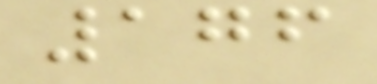176
